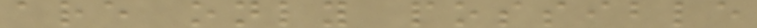are only possible
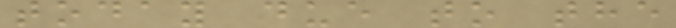today due to the
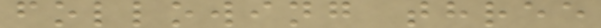following three
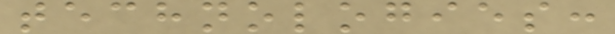technologies:
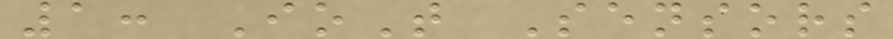1: IoT Sensors
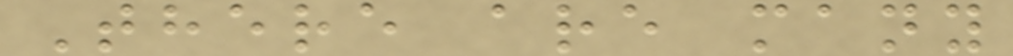There are many
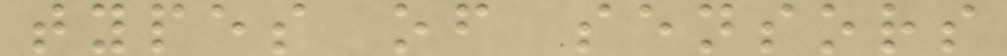types of sensors
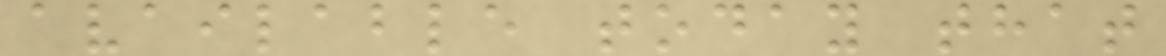available today that
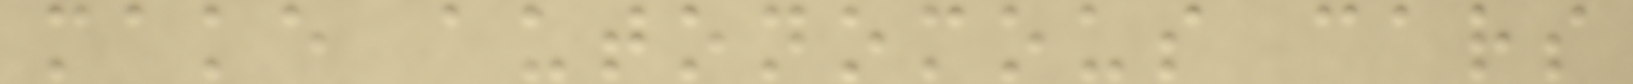make autonomous cars
